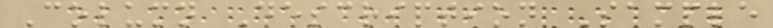Column Description Sample
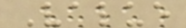Value
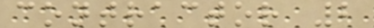contractor 2
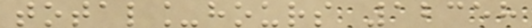total_hours 12358
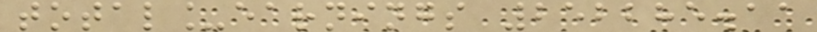total_earnings 252285.11
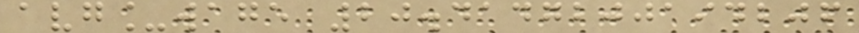avg_wage 20.4147200194206
